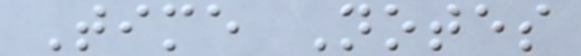Time Notes
